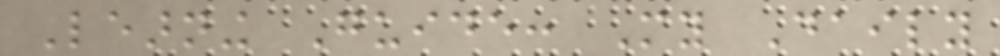Learning Guide: My Daily
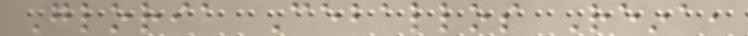Gloria Ceballos Reina,
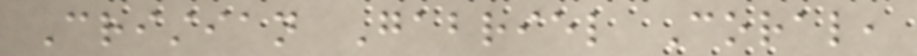Cristian Gabriel Coral,
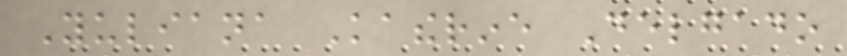Yuliana Katherine Delgado
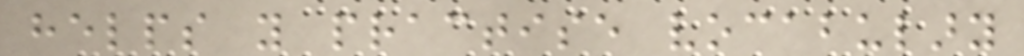helps you practise vocabulary
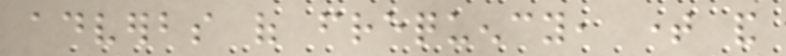adverbs of frequency, time and
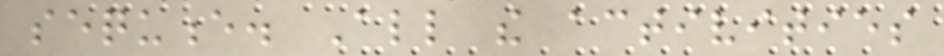sequence. All the activities
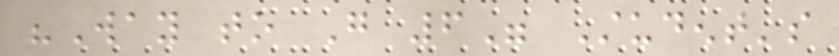"Way to Go 6" Student's
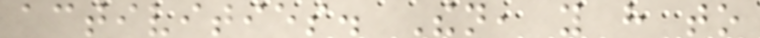activities. Then, you have to
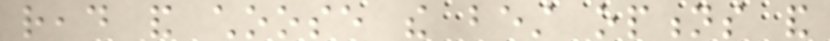read and choose the best options and
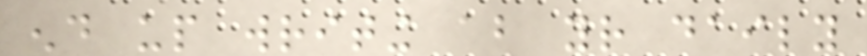end up writing about your daily
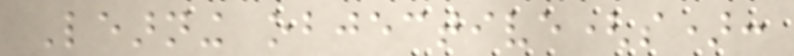Learning objective(s):
